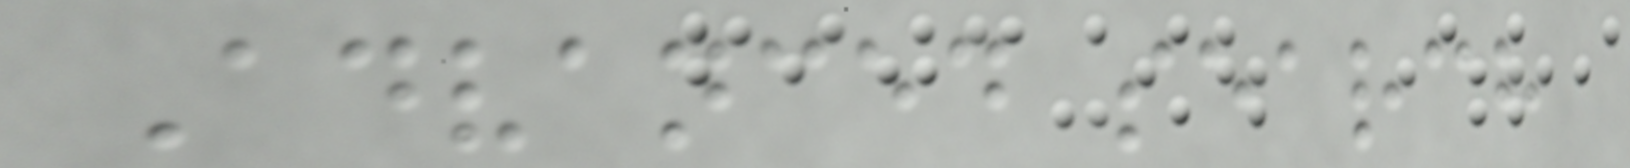Advanced search
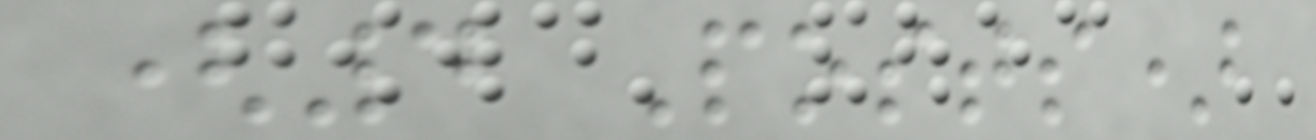(4 Posts)
